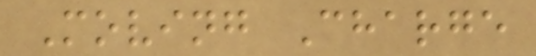Moving Charge
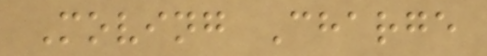Moving Charge
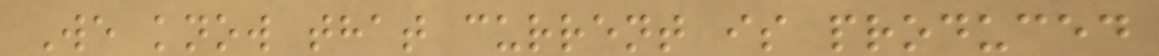We know that current is produced
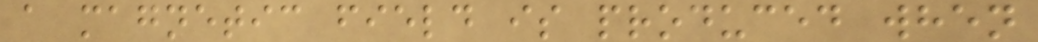a magnetic field is produced when
